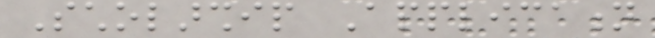Scholarship Application
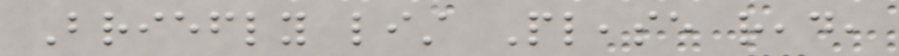Briefly list Please read,
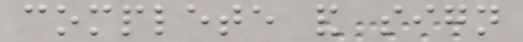complete and sign
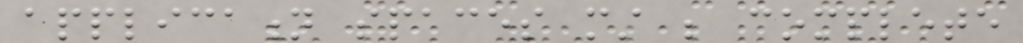application spaces must be complete
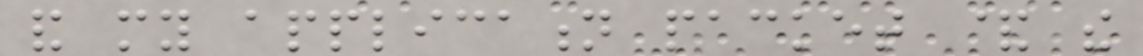and my application packet & the
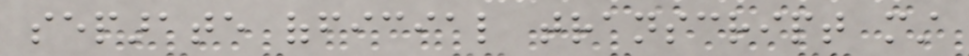separate official transcript must
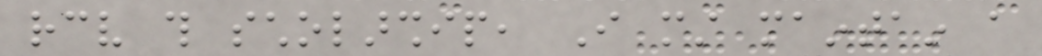receive this scholarship, I must maintain a
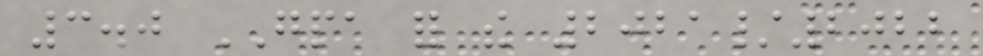3.0 GPA for the 2021/2022
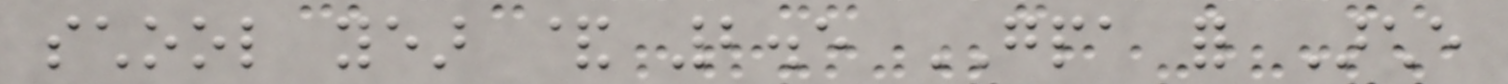school year & 2.5 GPA for Arche
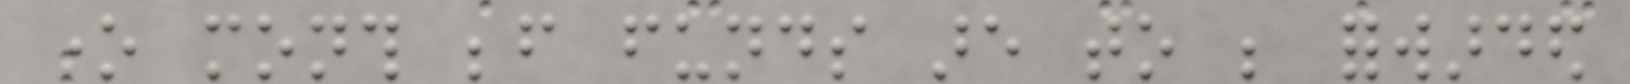one month before funds are to be forwarded
